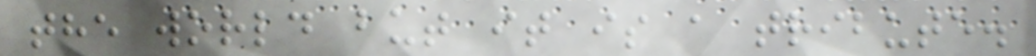the world but it is a tribute.
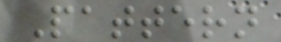Pattern
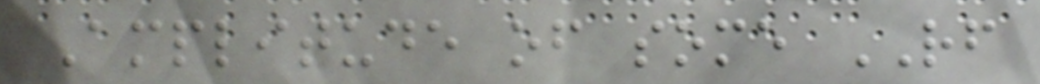Amplitude of some RF
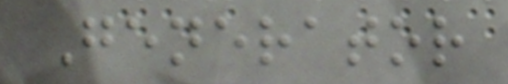Generator
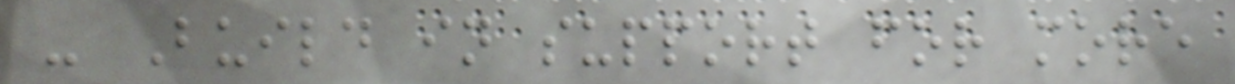- Build in support for more
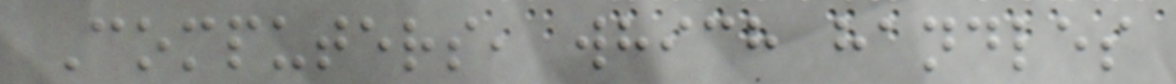Computers, which handles
